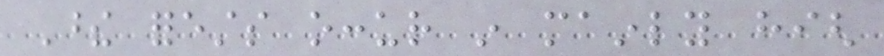These forests occur in mainly high
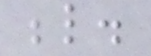below.
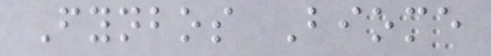Fynbos Biome
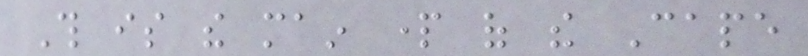This is the main part of the Cape
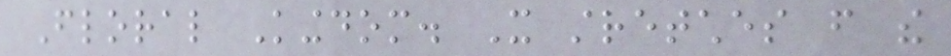Floral Kingdom. It stretches from the
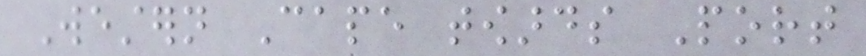Western Cape towards Port
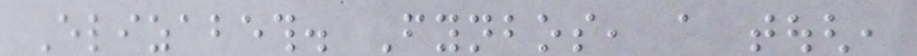Elizabeth. Fynbos, a tough,
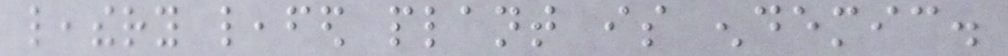leathery leafed plant is endemic.
